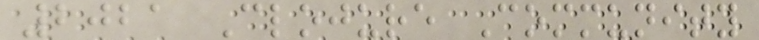2021 Clojure Community
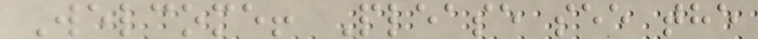Welcome! Please see the
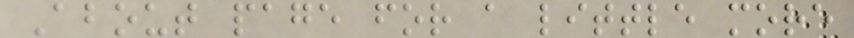About page for a little more
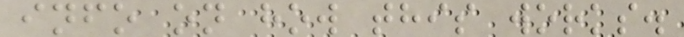info on how this works.
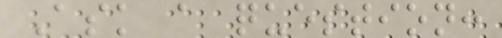Ask a question:
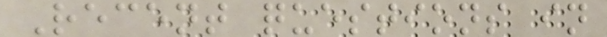Recent questions in
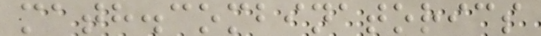math.combinatorics
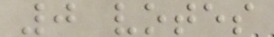0 votes
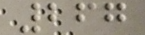267
